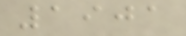1901
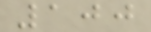100
